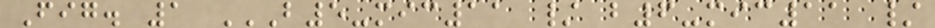Fig. 1 B5-MIC11 / B6-MIC11 /
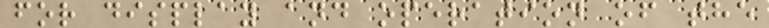for display and operation of the
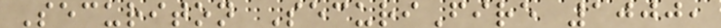Securiton SecuriFire 1000,
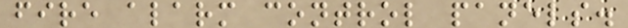fire alarm control panels.
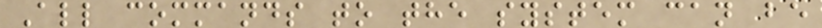All commands to the system can be
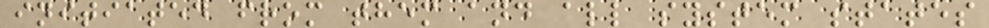initiated from them and all system states
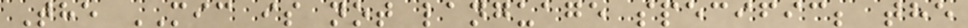The MIC is not language specific; the
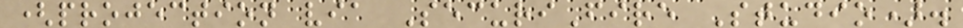(projection via SecuriFire Studio).
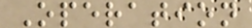Operation
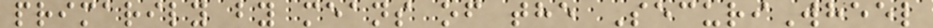primarily by means of the SecuriWheel
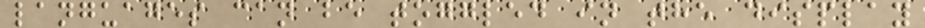languages can be toggled in the display
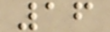16
